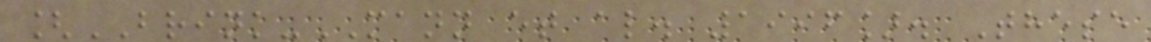[BRINK-MANN et al. 1996]. These
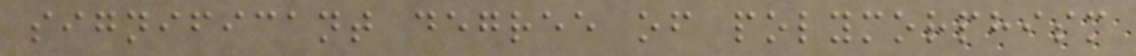significant degree of polymorphism
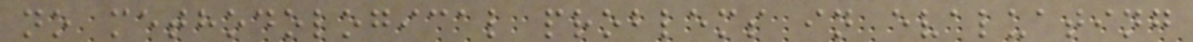no methodological problems in evaluating
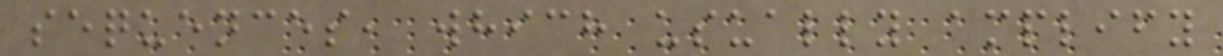sequences, which usually amplify
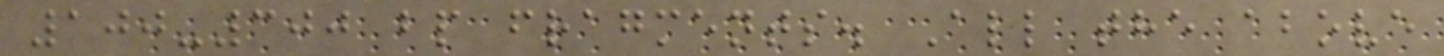100-300 bp fragments. All the above
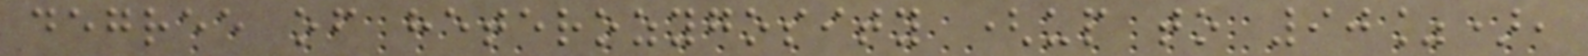degree of heterozygosity (up to 90%),
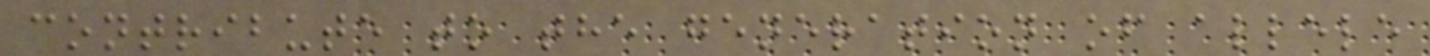contribute to the generation of allele
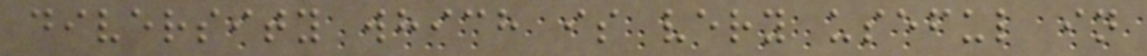diversity which is very useful in
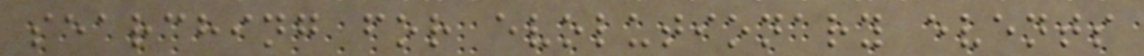searching for evolutionary events
